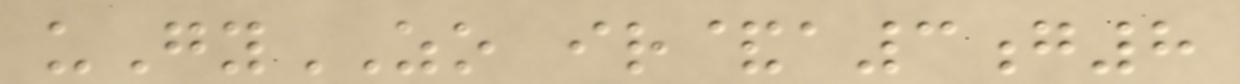uGyZO ir&a3g8
